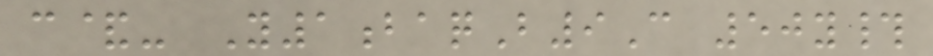c&- Y1baqB9C 50y#
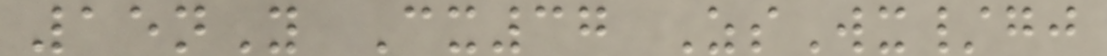15nY Cx37 ZsWx/gj
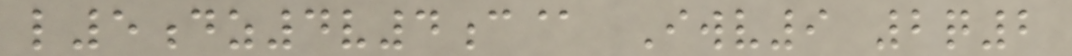l5dz4v4c@ Iwv9 2q2
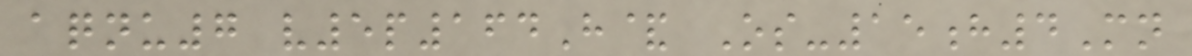aqnu7 v5p164H& Os-15h4Mn
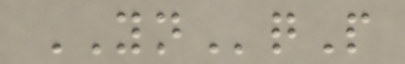YNqP
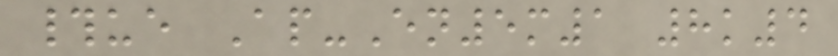#ue Ap-En5m1 8k4
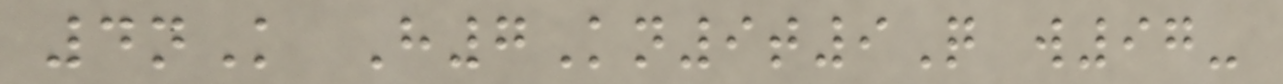4nK H7Kn9t9Q w97-
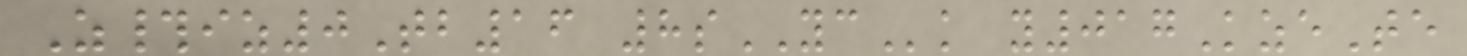Z#iz0Tb16 8sYCk y017KzeTe
